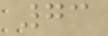73
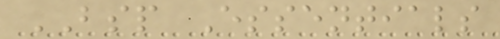BSP Essentials
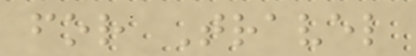for Travel
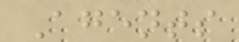Agents
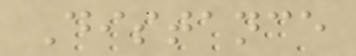Distance
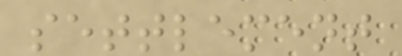settlement
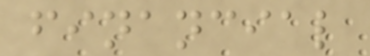financial
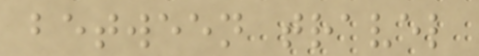between travel
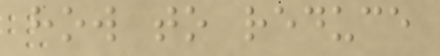how to reduce
